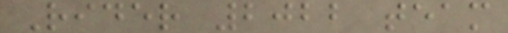Rider 2022 team
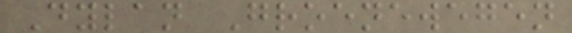Dylan Groenewegen
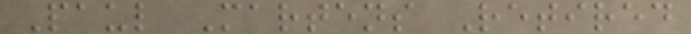Paul Martens Retired
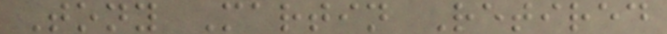Tony Martin Retired
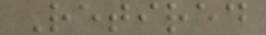Retired
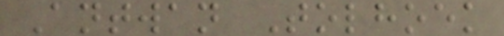Antwan Tolhoek
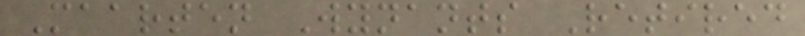Maarten Wynants Retired
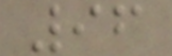96
